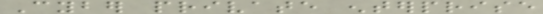Cyber private enterprise
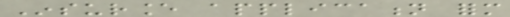Insurance application form
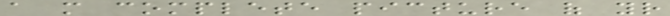a more complete picture of your
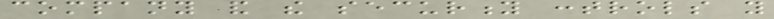company and the security controls you
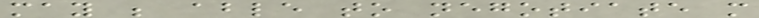may be able to negotiate more
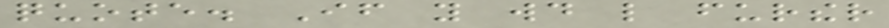quote. If you would like further
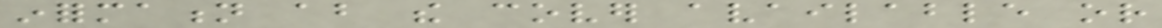information about the cover available or
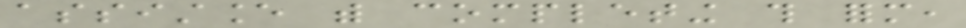assistance with completing this form,
